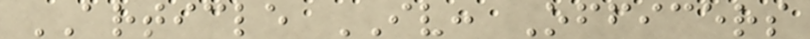ARTICLE IV: Officers
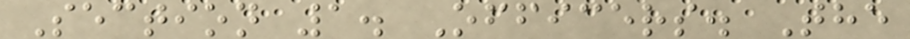Section 1. Officers. The
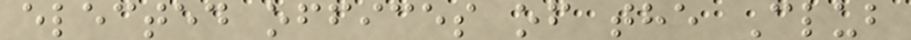elected offices of the Club
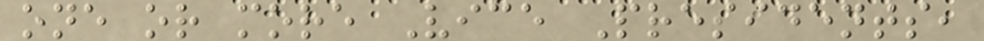one or more Vice Presidents,
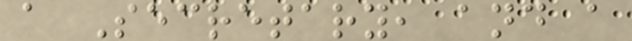a Secretary, and a
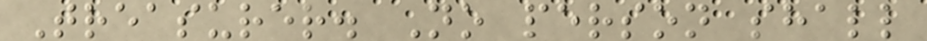Treasurer. No person shall
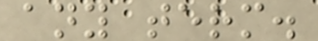any term.
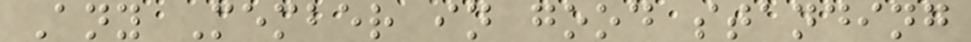Any Member in good standing
